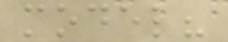model?
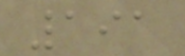191
